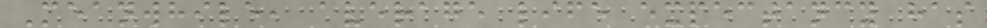Meanwhile, average life expectancy has
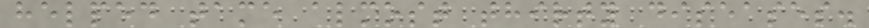helped tame almost thirty diseases.
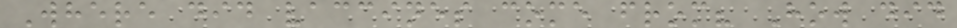Where did vaccines come from? How did
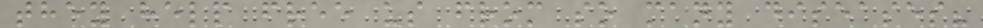they help free us from so many diseases?
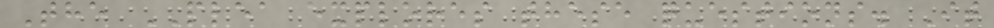The PLEA explores these questions. It
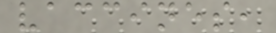vaccines,
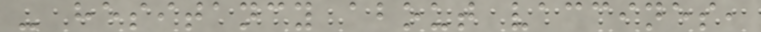- hesitancy about vaccines,
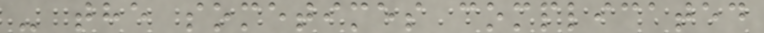- the sometimes complicated
